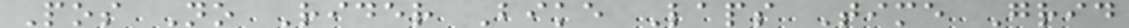Pos No Rider Bike Laps Time Grid
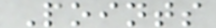Points
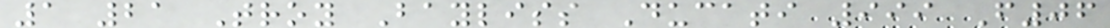1 21 Troy Bayliss Ducati 999 F06
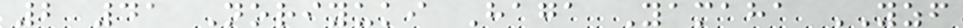2 41 Noriyuki Haga Yamaha YZF
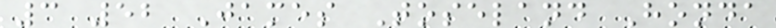3 52 James Toseland Honda
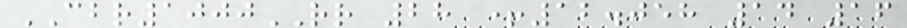CBR1000RR 28 +12.058 14 16
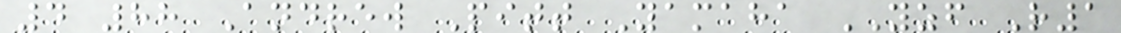4 88 Andrew Pitt Yamaha YZF R1
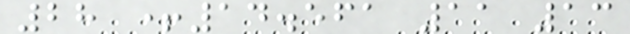28 +14.561 11 13
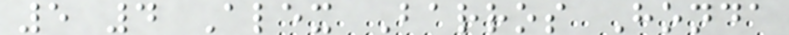5 4 Alex Barros Honda
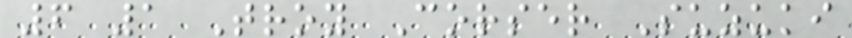6 1 Troy Corser Suzuki
